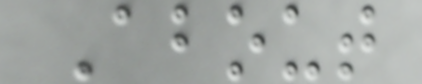About
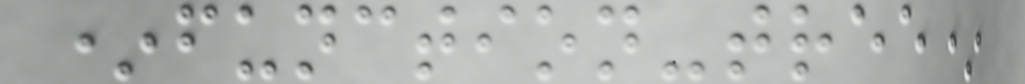*function-tree*
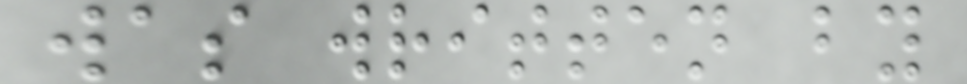was written by
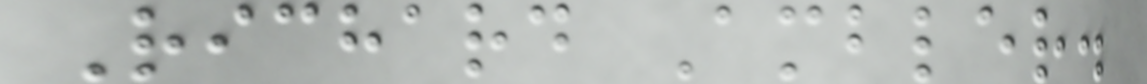Richard Ambler.
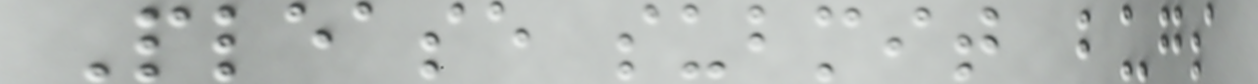Please submit bugs
